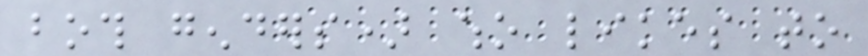both genders) who likes to
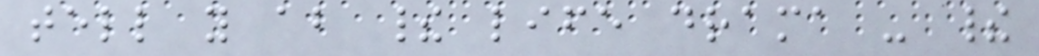tell you about their life drama - their
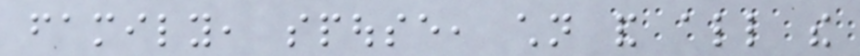family, spouse, children and all the
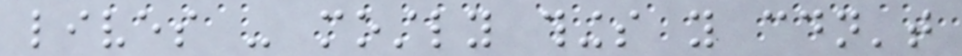lives - mostly things you couldn't
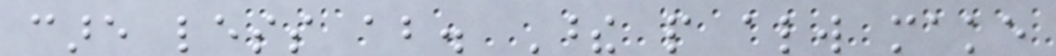care less about. These people always make
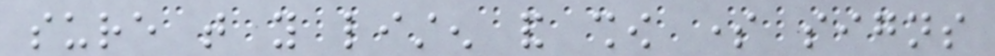sure that you listen and show some signs
